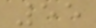55
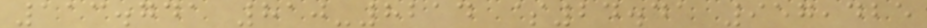113.741 810-8214 $24.41 957,425
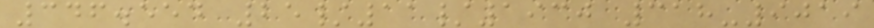346.554 25/11/1930 318-9019
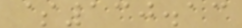$130.13
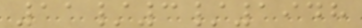11/3/1948
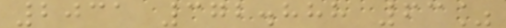2031 372.888 63%
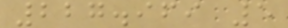227.969 5
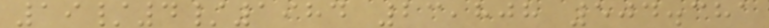19/4/1984 23,808 504.381
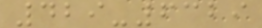429-6329
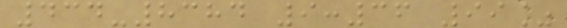434-8384 9:36 99%
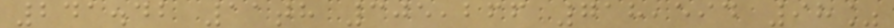241.42 11th 305,266 718,594 98%
